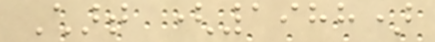Chart (1988)
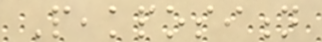Peakposition
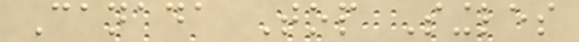Canada Top Singles
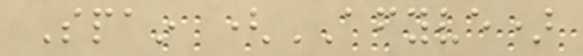Spain (AFYVE)
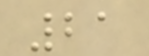21
